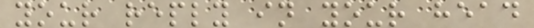your reply in your head
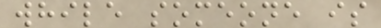while someone is
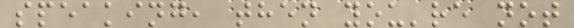speaking, then you're not
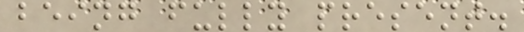being fully present.
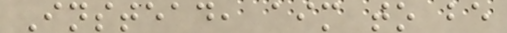Instead, aim to be
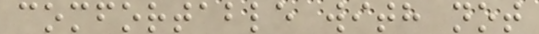comfortable with not
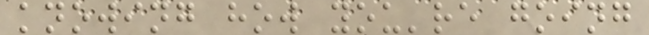knowing how you're going
